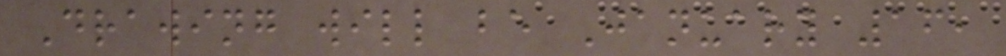Drawing will be January 16,
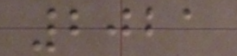2021
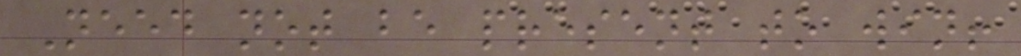Need not be present to win!
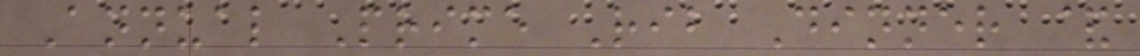Annual Prime Rib Dinner &
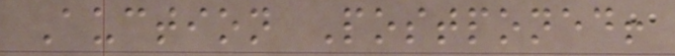Auction Postponed!
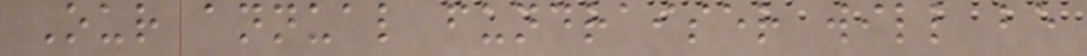Our annual fundraiser will be
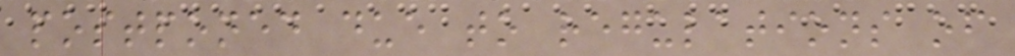postponed due to regulations of
